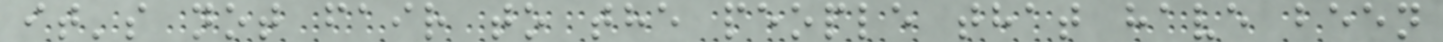it's not fair to the people that have been
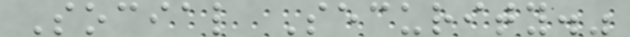Social Security."
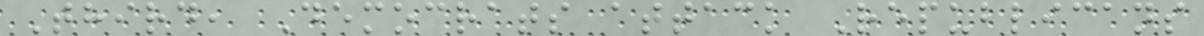Third, Democrats attack Republicans
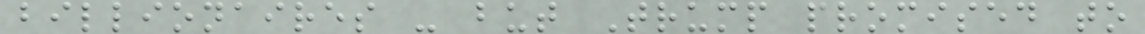billionaires - but Trump promised to
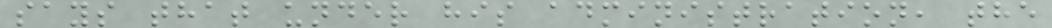says that under his administration, the
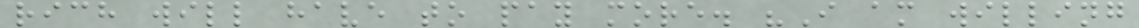rich will have to pay more. "I am willing
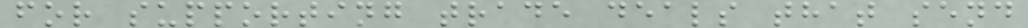for supporting trade deals that send
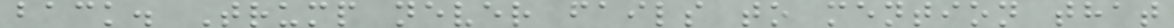back. Trump never fails to mention that
